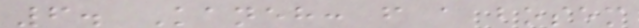6. Kaneh: from a bosem
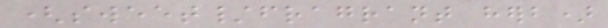(sweet/fragrant herb)
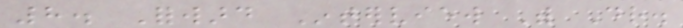8. Forward Interview With Dr.
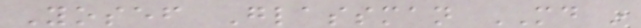Yosef Glassman MD in
